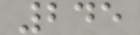245
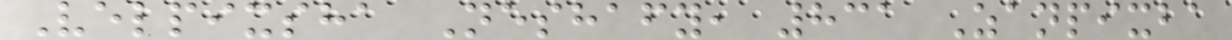Velpixsha Neshafy, 831 Zanpixba
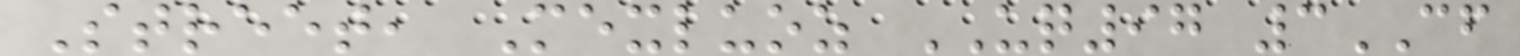Street, Mexluoz UQ97 3CF
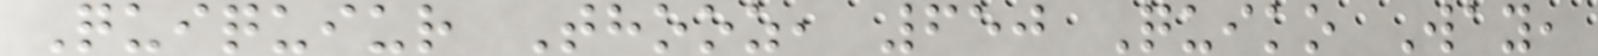Quiquiur Thooz, 650 Quiko Way,
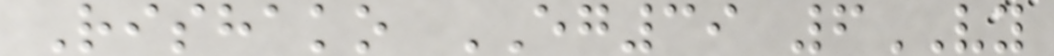Rishako EG39 6VY
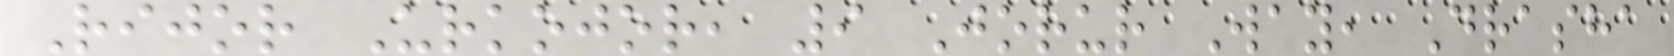Rijor Urkojor, 9 Jorur Way, Drasha
